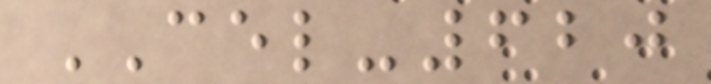CEL-620
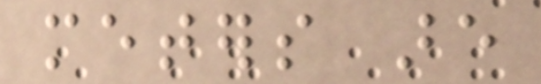meters are
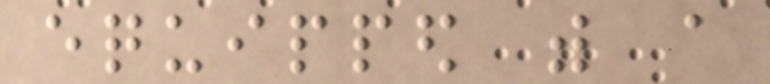equipped with a
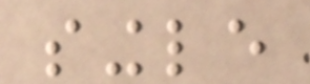single
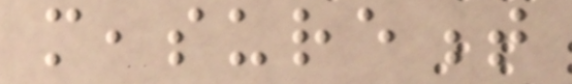measurement
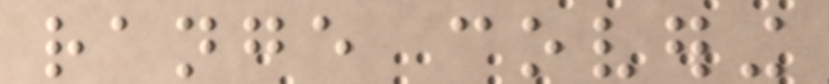range covering
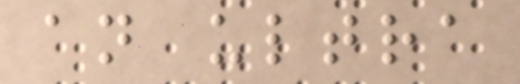an ultra
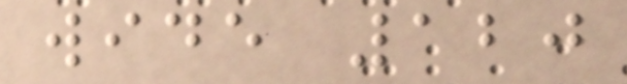wide 120
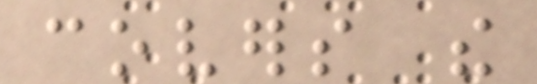covers the
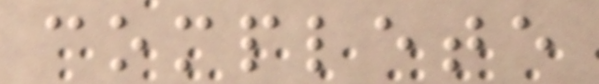complete
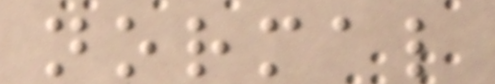normal
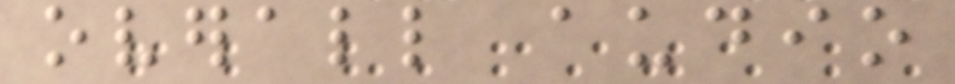overall audio
